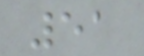51
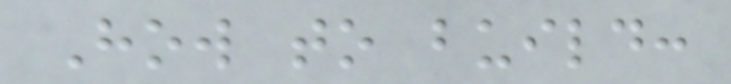How to build:
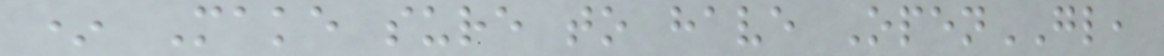* Make sure to have OpenGL,
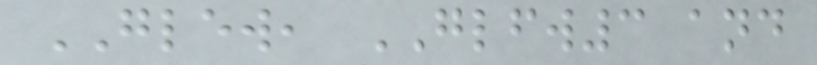GLEW, GLFW3 and
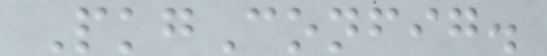PkgConfig.
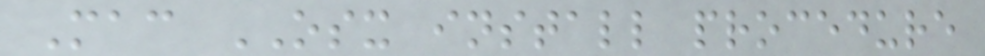Mac OSX install procedure
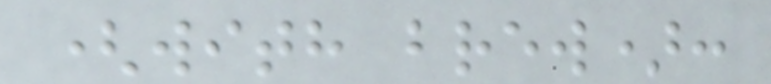(with brew):
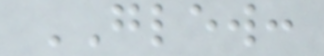GLEW:
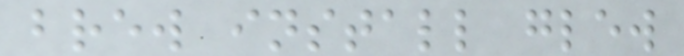brew install glew
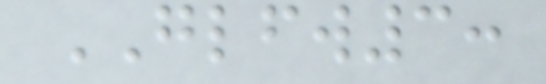GLFW3:
